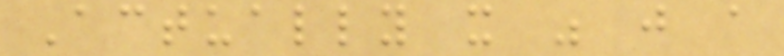Actually it was just a
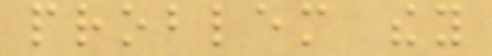problem they
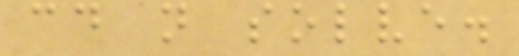could not solve.
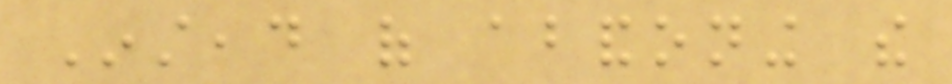Instead of abandoning the
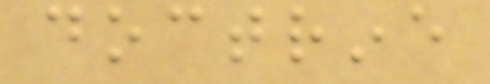doctrine
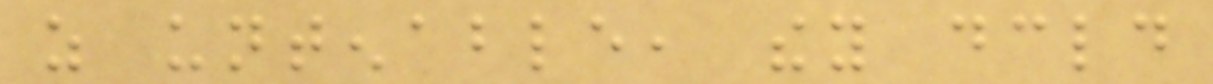as untenable, they declared
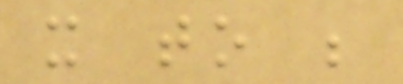it to be
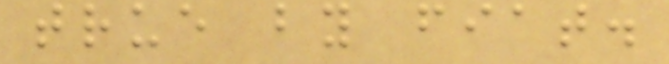true by fiat.
